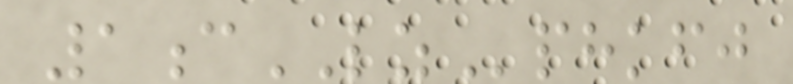1cLZphkfj
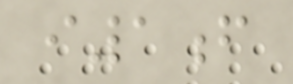i1f
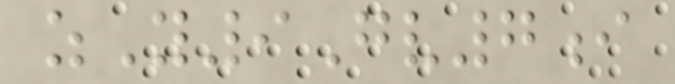zY9Gv7i
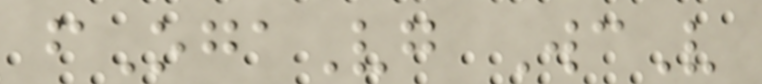fOgaVg WcV
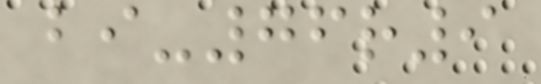bi-76r9
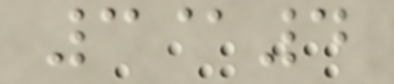3@4
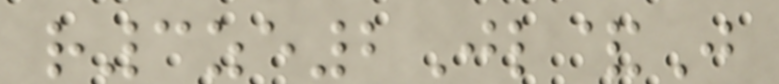r3ze2Jl&J
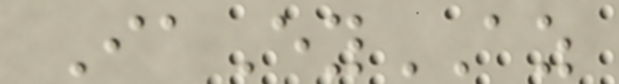IaEyAZ
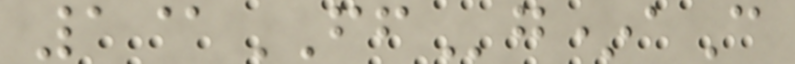1@FFg*aC
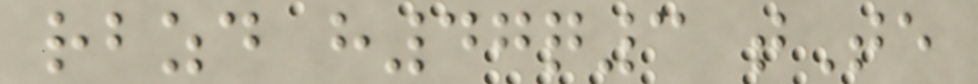rbzd h47q3 tTe
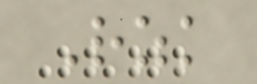Rzk
